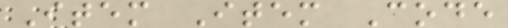Item Item Code
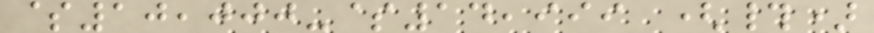$10,000-$14,999 (#)
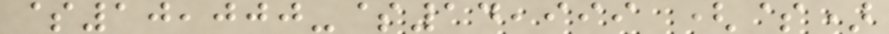$10,000-$14,999 ($)
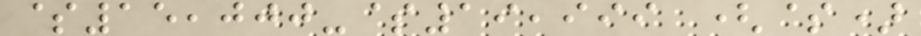$15,000-$19,999 ($)
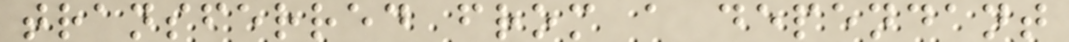transferred from a dependant
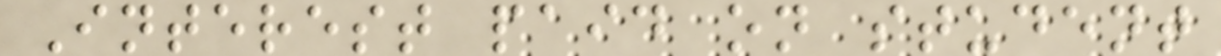Interest paid on student
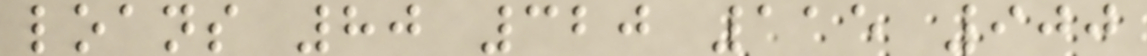loans 80 320 115 900
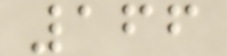166
